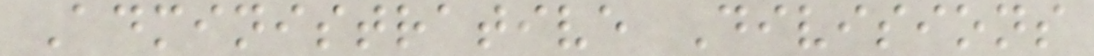Administrative Divisions
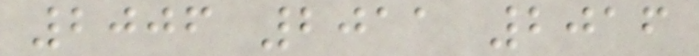2006 2011 2016
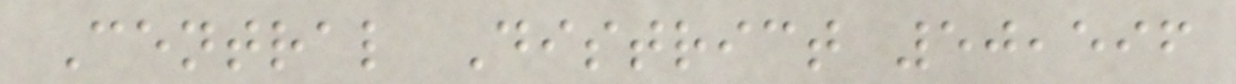Central District 50,596
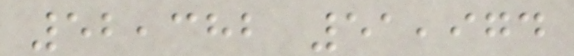52,382 51,974
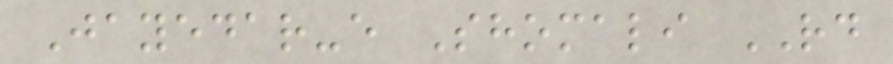Jayedar-e Shomali RD
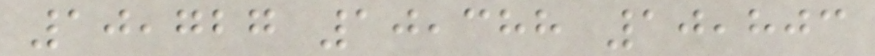10,727 10,388 10,803
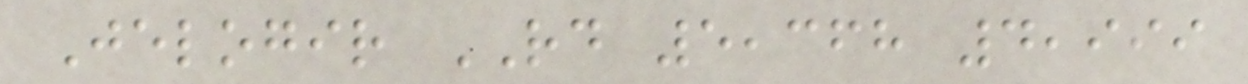Jelogir RD 5,368 4,999
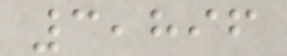3,896
